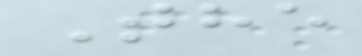The
